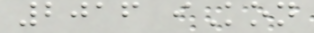2016 iKon
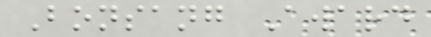Bonsang Award
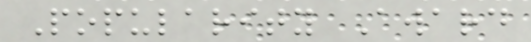Popularity Award
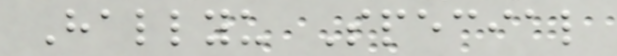Hallyu Special
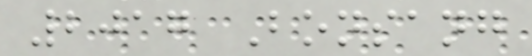2017 Bonsang
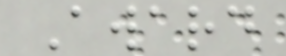Award
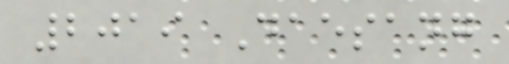2019 Daesang
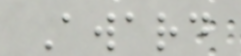Award
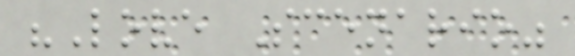"Love Scenario"
